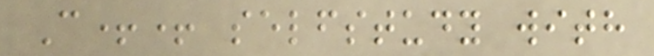C++ selfstudy with
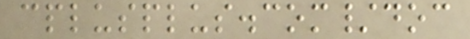cplusplus.com/doc
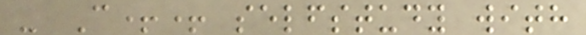- C++ selfstudy with
